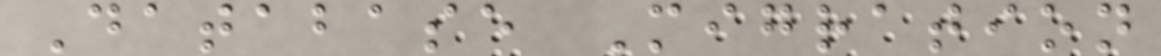Database Migration
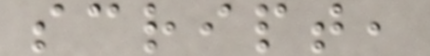script,
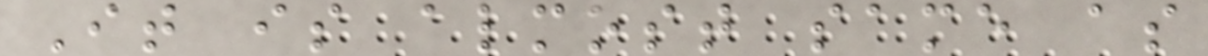It is almost same as
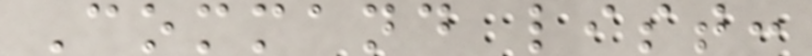Command list:
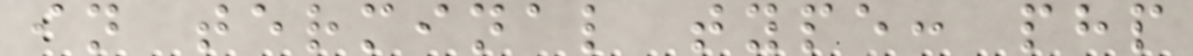in terminal type: php
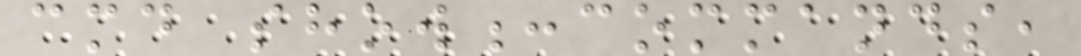cmd show:commands,
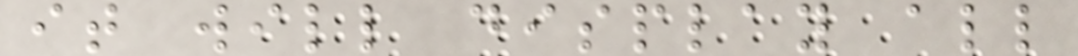it will display all
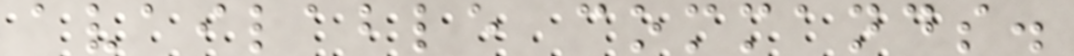available commands.
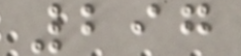297
